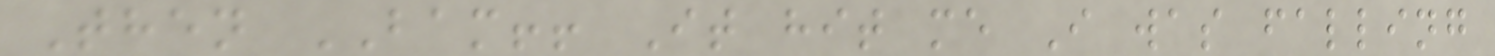Then BAM!! It hit me I was falling
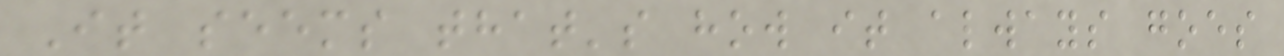It seems that's how it always goes
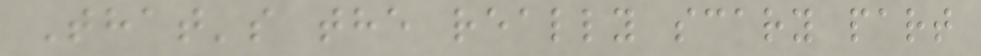That's the really scary part
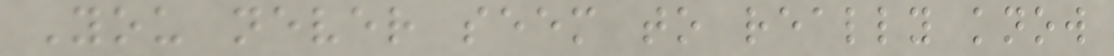You never seem to really know
